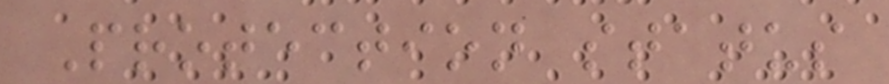Protection status
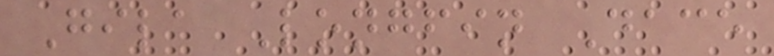Gila Longfin Dace
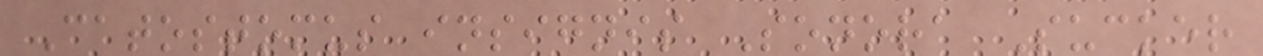Catostomus insignis Sonora Sucker
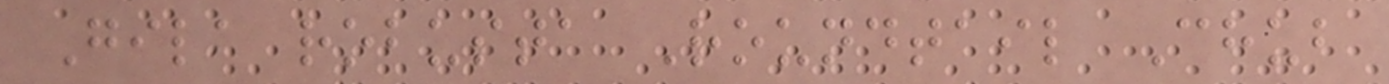Gila robusta Roundtail Chub
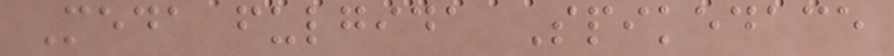Meda fulgida Spikedace
